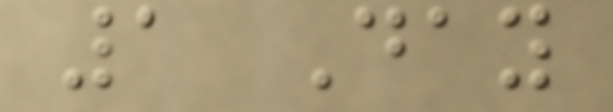1 Day
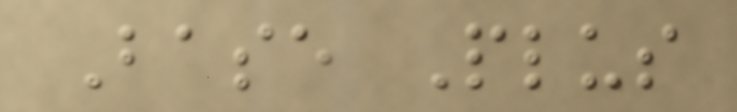Base Plus
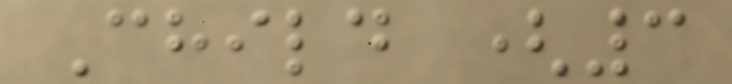Child (3
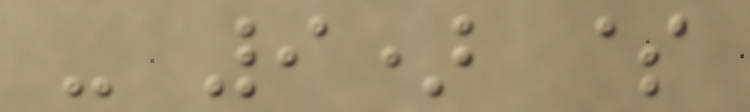- 9) $
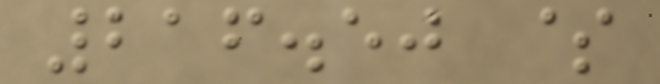216.50 $
